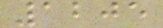1205
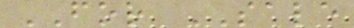FOR SALE
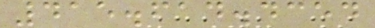415.614.4354
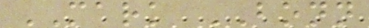MARK BONN
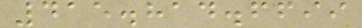415.814.6699
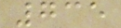735
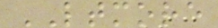LTMORE
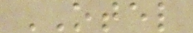OTEL
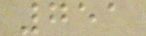751
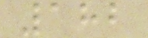182
